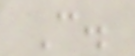C.
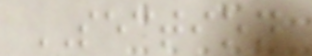SECTION
